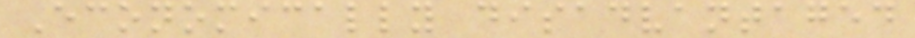Economically disadvantaged
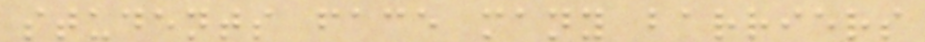students face many barriers
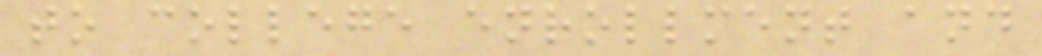to college enrollment and
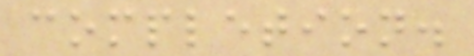completion.
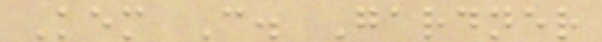Kem C. Gardner
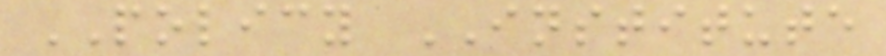POLICY INSTITUTE
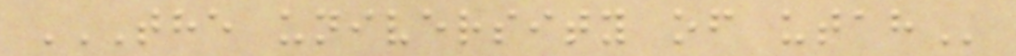THE UNIVERSITY OF UTAH
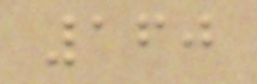160
